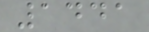1441
